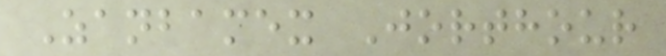Zanbamex Jorthour
